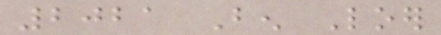2021 Ben Loer
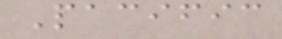Pacific
